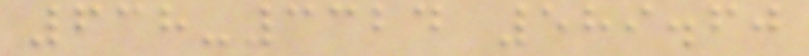638-3324 589.60
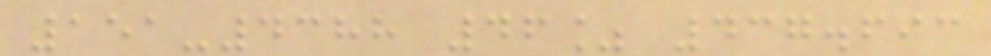151-4388 46% 437.693
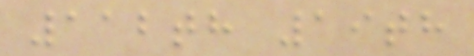112th 19th
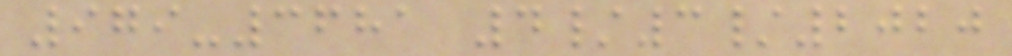979-3681 4/3/2020
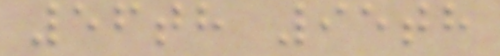56th 95th
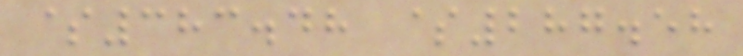$383.48 $287.58
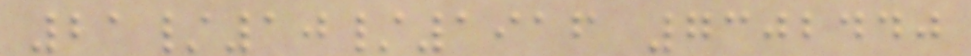21/10/1916 7302440
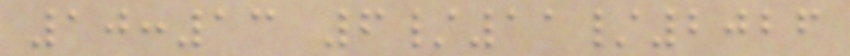10:13 6/11/2026
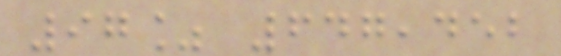97% 647,452
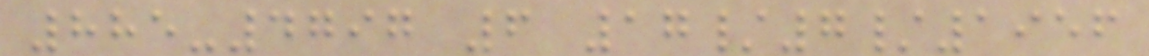885-4797 6 17/7/1956
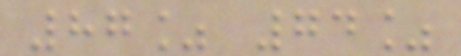87% 74%
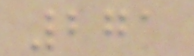271
